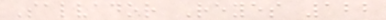Salvador Reyes 122
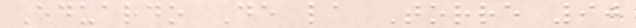Eduardo De la Torre 90
